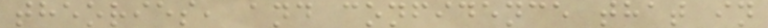theories, and confidence that in
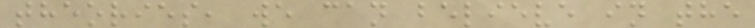theories, we can believe in the
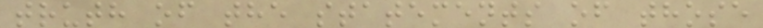truth of the statements of those
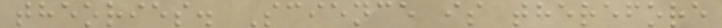theories. Science is therefore
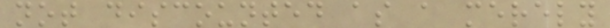not discounted as a merely
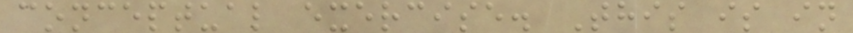conceptual exercise. This is in
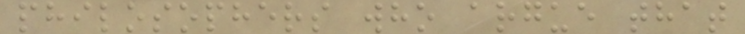philosophers who argue that
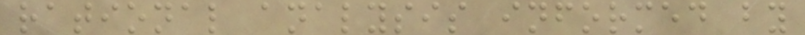rational analysis informed by
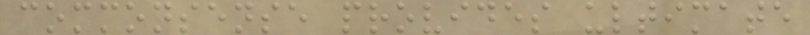commonsense provides ultimate
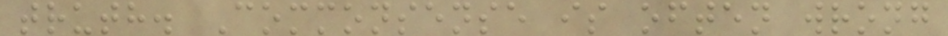truth. Commonsense is often wrong
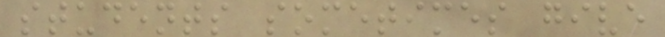students sometimes give
